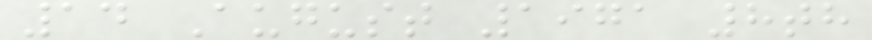14 August 1971 8th
